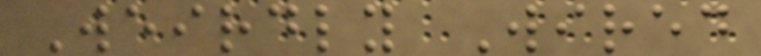Weirdly Wired
